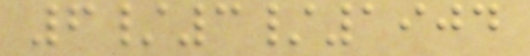6/3/1904
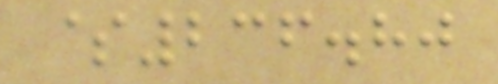$236.80
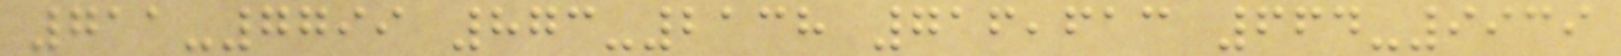711-7799 873-2138 716,613 664-9939
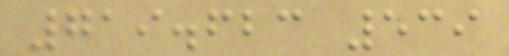719.623 539
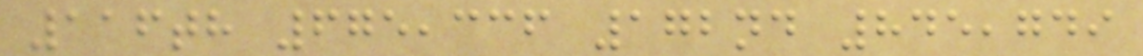116th 675,336 172nd 845,749
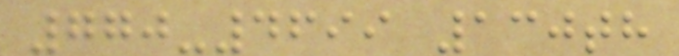770-4699 130th
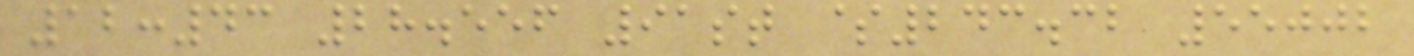12:43 28.556 91st $243.32 55002
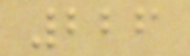226
